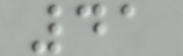41
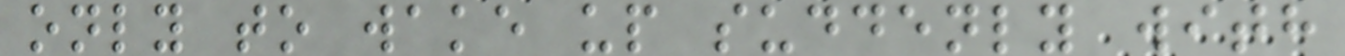only to wake up suddenly with
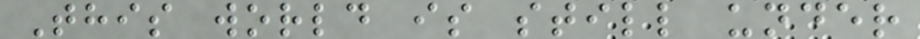This world is still under
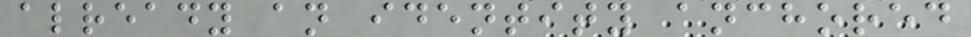already an identity anchored
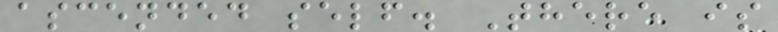ascended self. There is
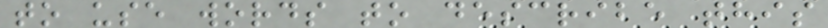to use words to describe this
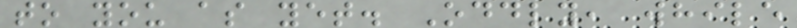to you as yet. Oddly, while
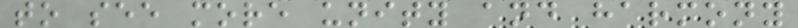to see more unity and harmony
